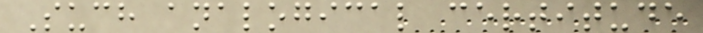Such analogical certitude
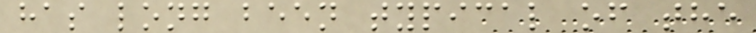has long been typical of the
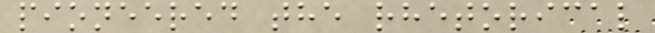pioneered the rhetorical
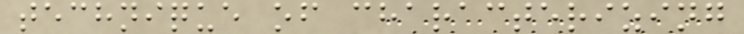technique of characterizing
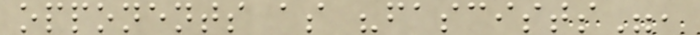opponents as "fascists",
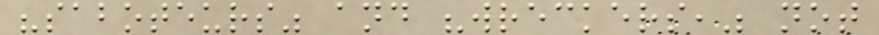"saboteurs" and "wreckers," not
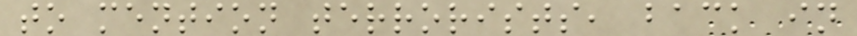to mention terrorists, back in
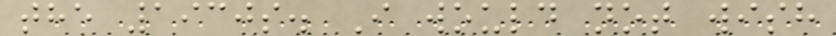the 1930s. I would not wish
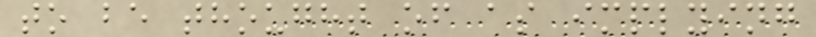to be thought of as implying
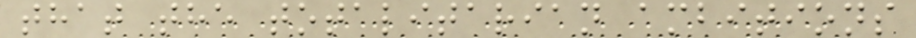that the totalitarian ambitions
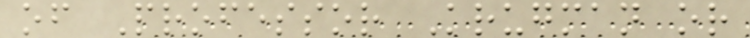of Professor Krugman or
